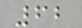62
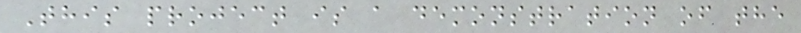This project is a demonstration of the
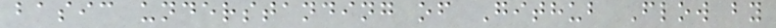basic understanding of Github Flow by
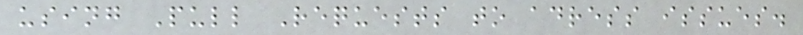using Pull Requests to adress issues.
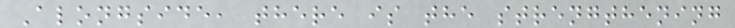Alongside, there is the strengthening
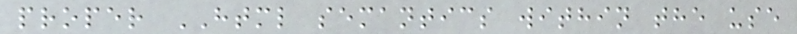proper HTML semantics within the use
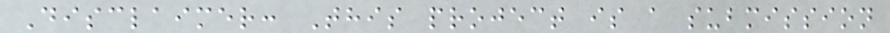Disclaimer: This project is a submission
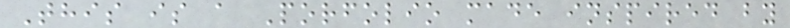This is a Porfolio made inspired by
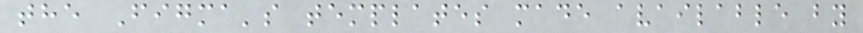the Figma's templates made available by
